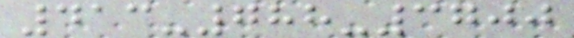413-788-3700
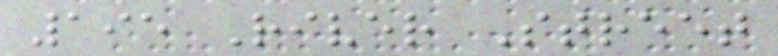195 River Street
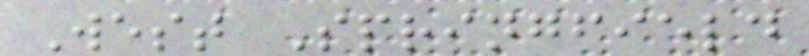West Springfield
